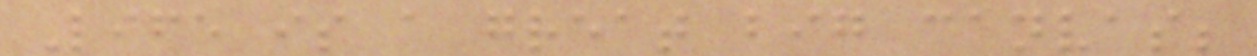Life is a great big canvas;
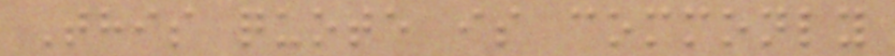This quote is commonly
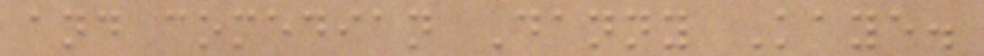and comedian Danny Kaye.
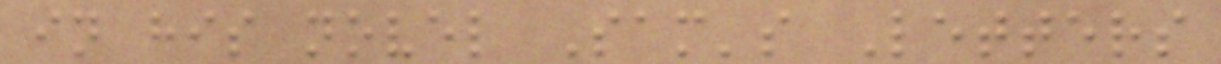in his novel Sam's Letters
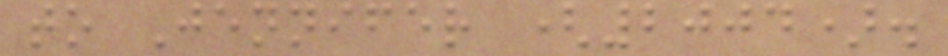to Jennifer (2004).
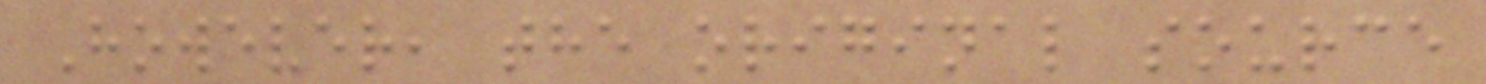However, the original source
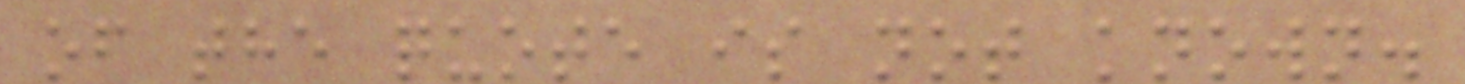of the quote is not known.
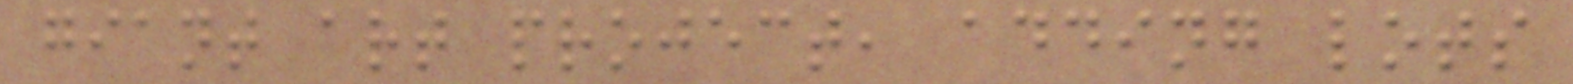giant art project, adding lots
